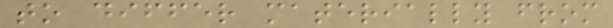to differ materially from
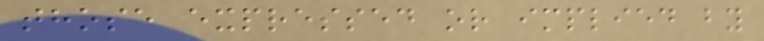those expressed or implied by
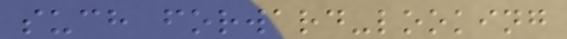such forward-looking
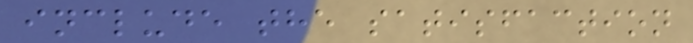include the satisfaction
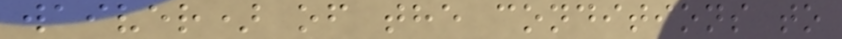waiver) of the conditions to
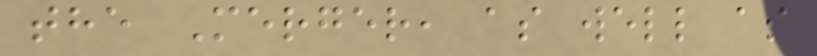the Merger, as well as
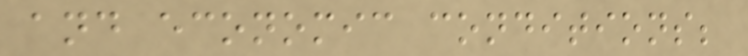and economic conditions;
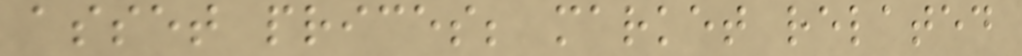asset prices; market related
